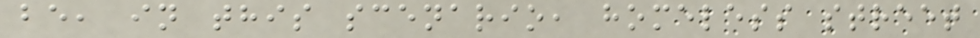be, in this scenario, homeless street
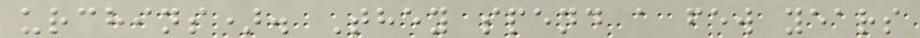urchins). They spend a few years
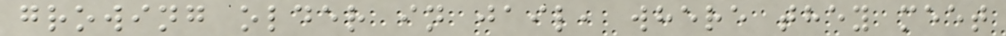growing older in jail, where they meet
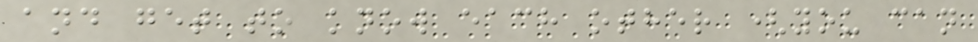and get to know each other (you can
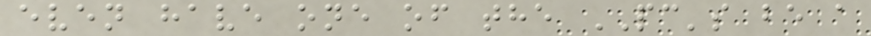even have one of the PC's be a
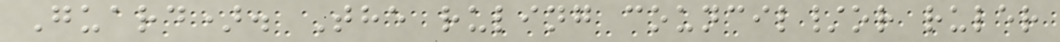Guard). The ruling council/or ruler
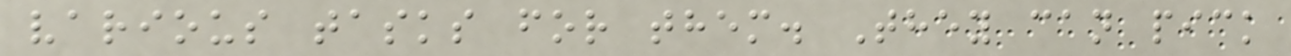various tasks for them. They can pick
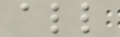all
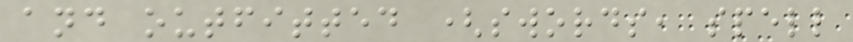and outfitted (swords, spell
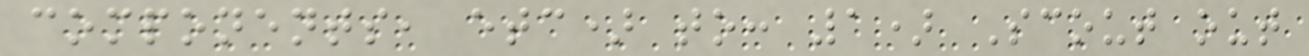components, etc) to: 1) Scout out
